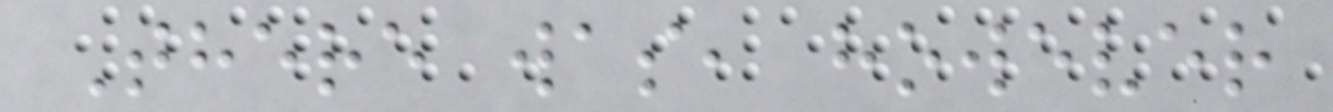There was, however
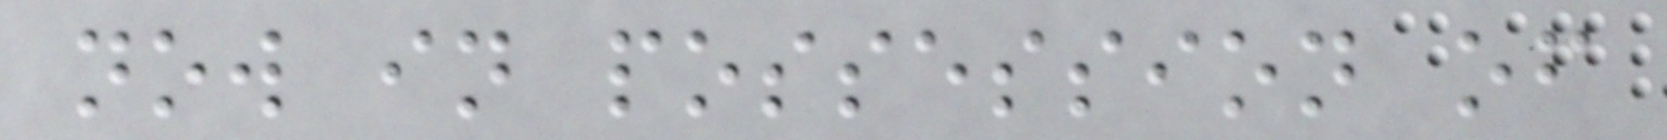now in possession of
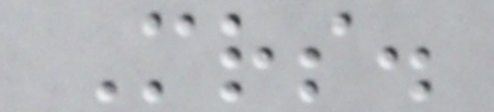Mrs.
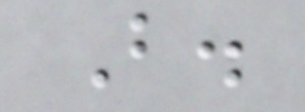B.
